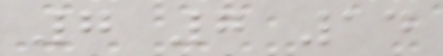7 7 14
